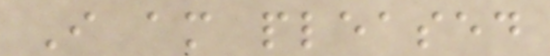I am pleased
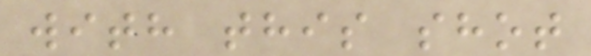with this shot
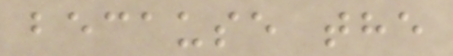because the
